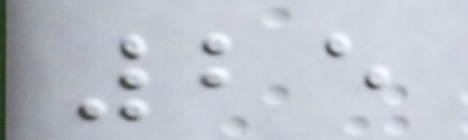25
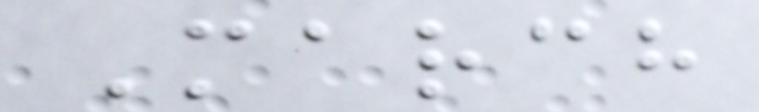March
